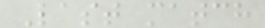Last match
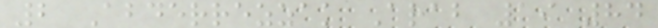2 Abderrezzak Arab 19 84
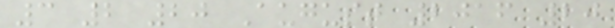3 2 20 August 2016 20
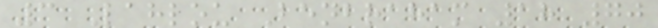3 Lahlou Benbraham 18 70
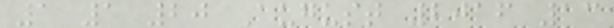1 1 20 August 2016 13
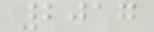2017
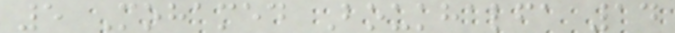5 Mohamed Boukhalfa 14
